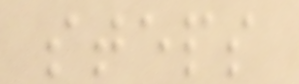steps
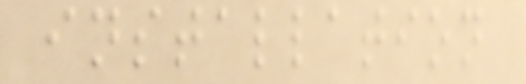installation
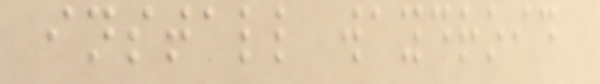install waydroid
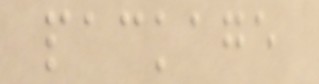package
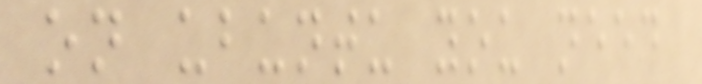on ubuntu you need
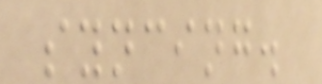syncing.
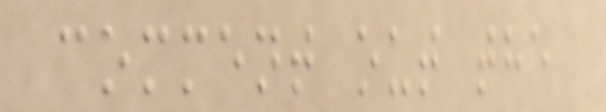comment out the
